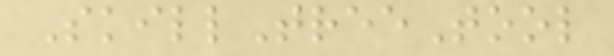SkillTreeTool
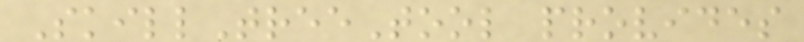SkillTreeTool provides
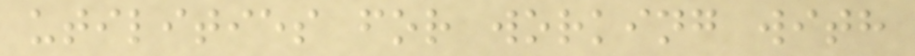utilities for working with
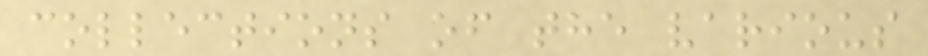collections of the various
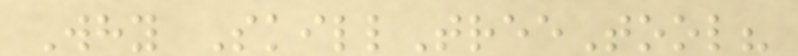Why SkillTreeTool?
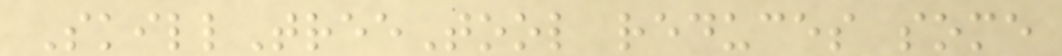SkillTreeTool reduces some
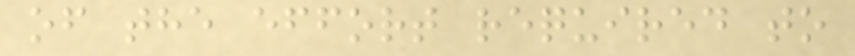of the effort required to
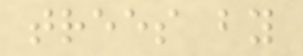trees by
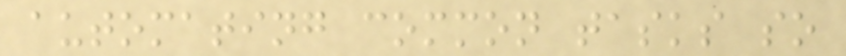automating common tasks so
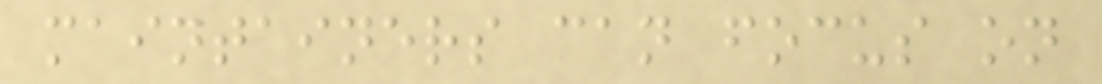maintainers can focus on
